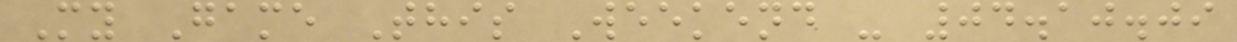My Game This Weekend - 04.10.09
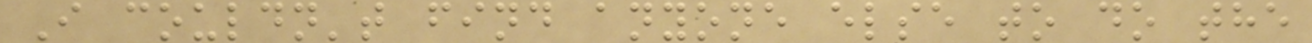I couldn't find anyone else to do the
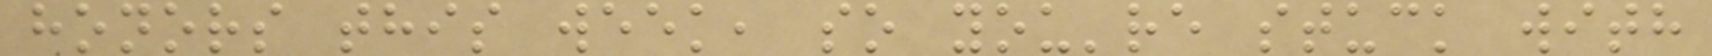honors this week, so you're stuck with
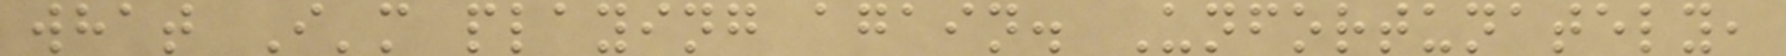what I'm playing again. Unfortunately,
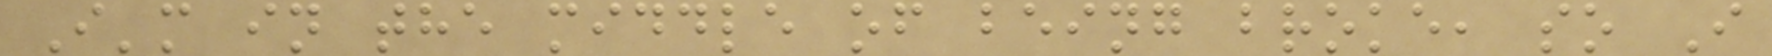I'm in the middle of being broke, so I
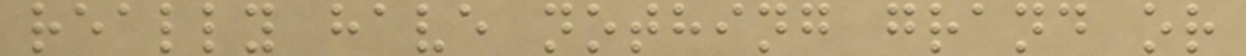really have nothing grand or
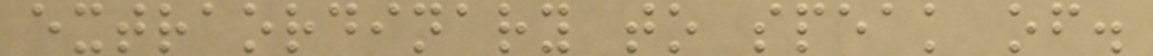extraordinary to speak of.
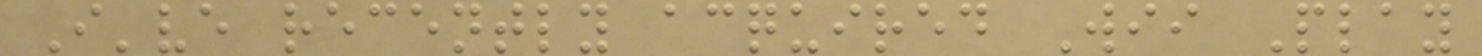I've recently acquired Wii Play
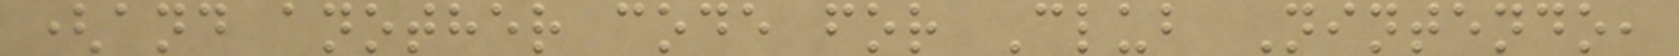(and another code for Club Nintendo,
